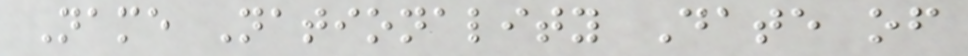Name Nationality Date of
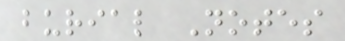burial Notes
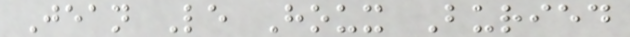Jean Le Houx Buried
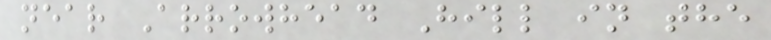near Arrowhead Hill in the
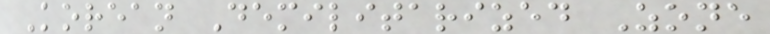Korean Demilitarized Zone
